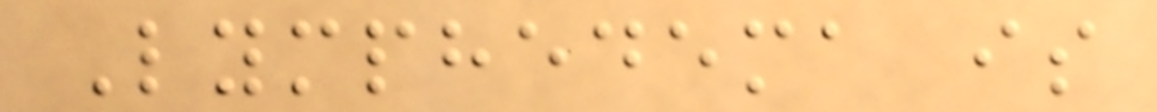Lymphedema is
